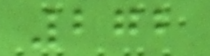272
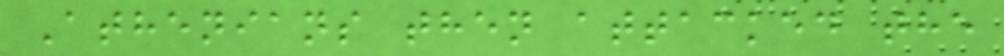Athenians then attacked the
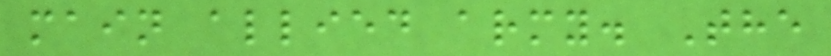main allied army. The
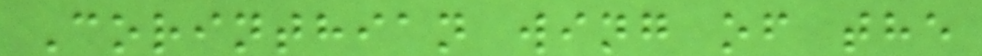Corinthian wing of the
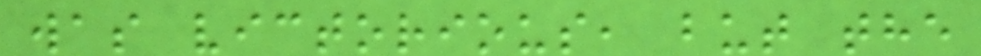was victorious, but the
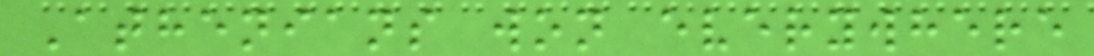Athenians won everywhere
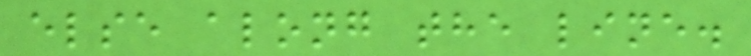else along the line.
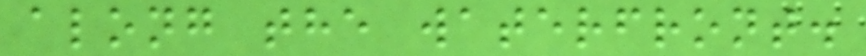along the waterfront.
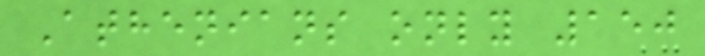Athenians only 150
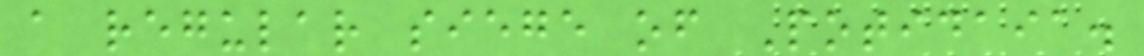a regular siege of Potidaia.
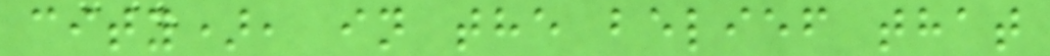city), in the belief that
